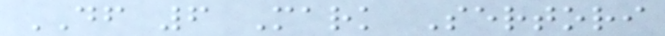DF 6 Mark Sertori
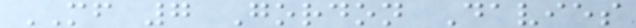MF 7 Gordon Davies
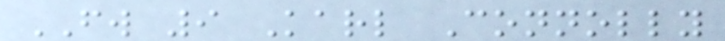FW 9 Karl Connolly
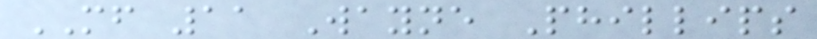MF 11 Wayne Phillips
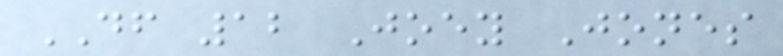DF 12 Joey Jones
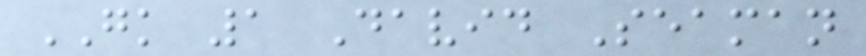GK 1 David Seaman
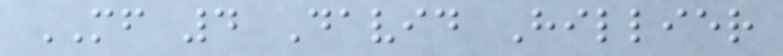MF 4 David Hillier
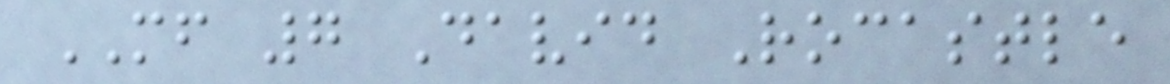MF 7 David Rocastle
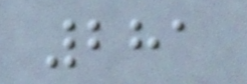281
